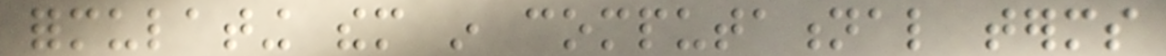formulating them in computational terms
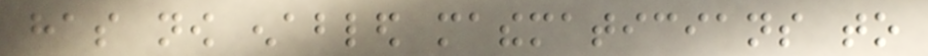has now enabled mathematicians to
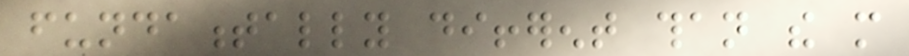fundamentally different than the more
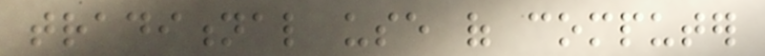traditional use of computer
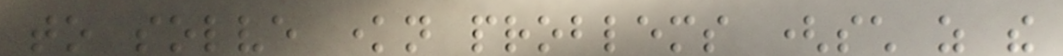to solve known problems (such as the
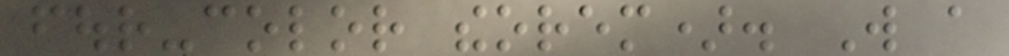four-color theorem). Will a
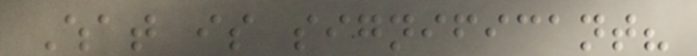What is significant?
